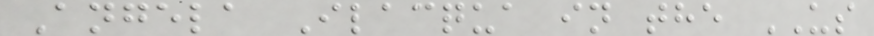Angela Ilacqua in the US
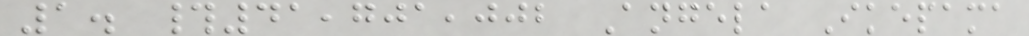1. #41,701,002 Angela Ikepama
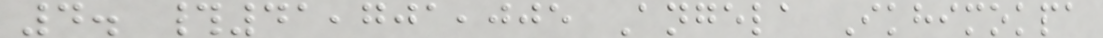4. #41,701,005 Angela Ikhimokpa
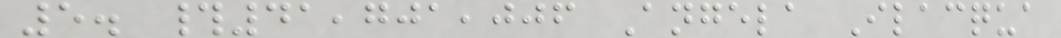5. #41,701,006 Angela Ilacqua
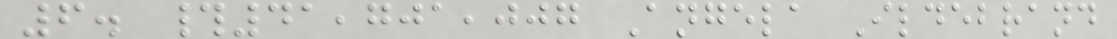6. #41,701,007 Angela Ildebrand
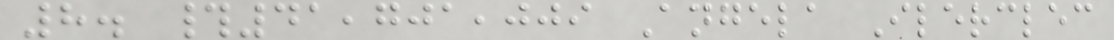8. #41,701,009 Angela Ilerclec
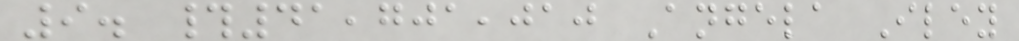9. #41,701,010 Angela Iley
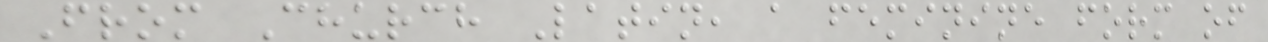From Church Latin, a feminine form of
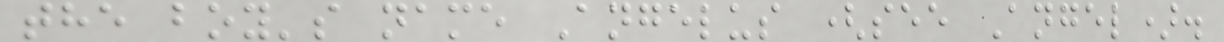the boy's name Angelus (see Angel).
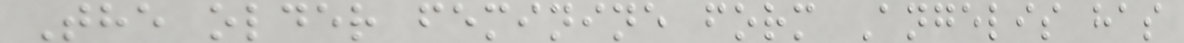The older feminine form Angelis has
